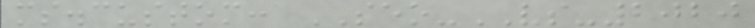ms.custom: SEO-VS-2020
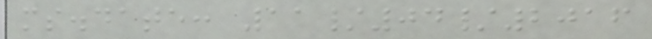ms.date: 11/04/2016
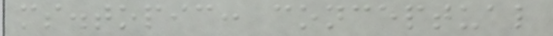ms.topic: conceptual
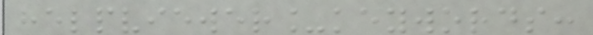helpviewer_keywords:
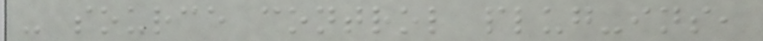- source control plug-ins,
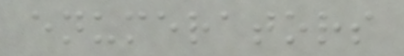enumerators
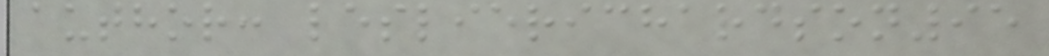author: leslierichardson95
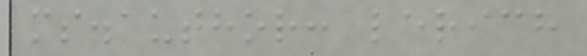ms.author: lerich
